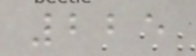225
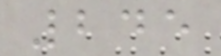245
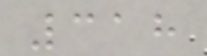318
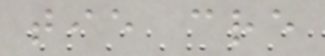tie cre
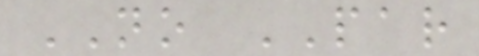NO PAR
